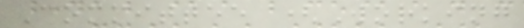Committee (Working
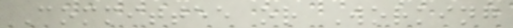Committee or Working
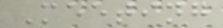Meeting
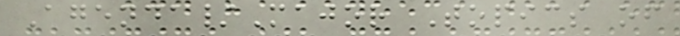Agenda/Major Topics of
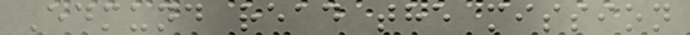Edmund read the mission
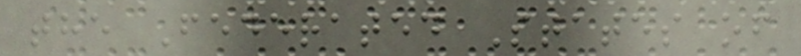the Federated States of
